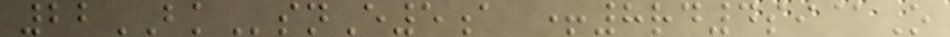22BKsnE5a +8rd4si@O
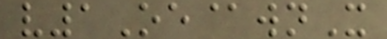v1Oe@wnX
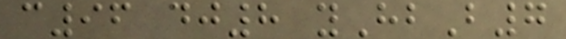c96 dj8 yHbB7
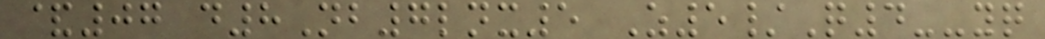&07 d8Nb7lnx5 Z5/Q4--yq
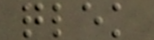qlek
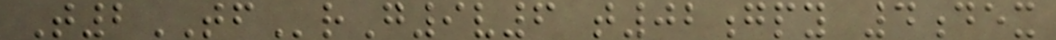T2TFrG9v6 t02gpy 4dex
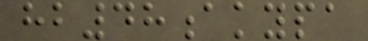hb48akypa
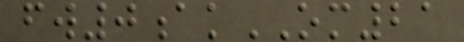fw0akOM21
